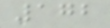172
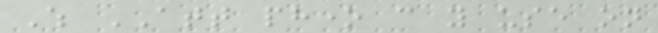Which ATT phone can you use on
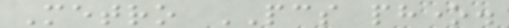Metro PCS phone.
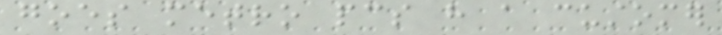goes metro pcs have a customer
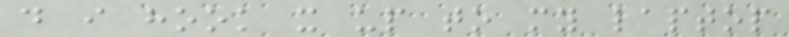do i hook it up to my laptop
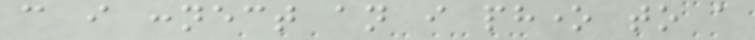can i connect an i phone to a
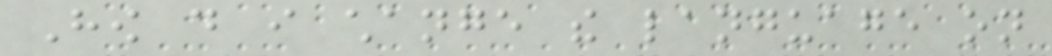How do i change the language on
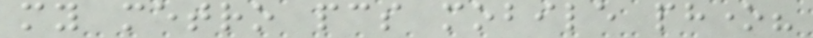my metro pcs mobile phone?
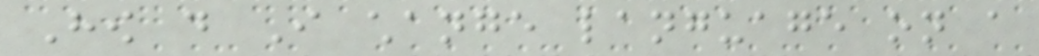How do I change language on a
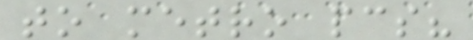to metro pcs?
